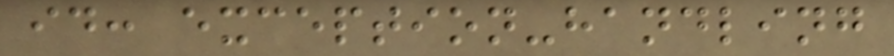id: exception-handling
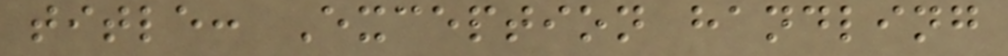title: Exception handling
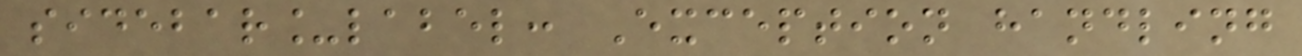sidebar_label: Exception handling
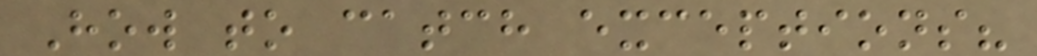How to catch exceptions?
